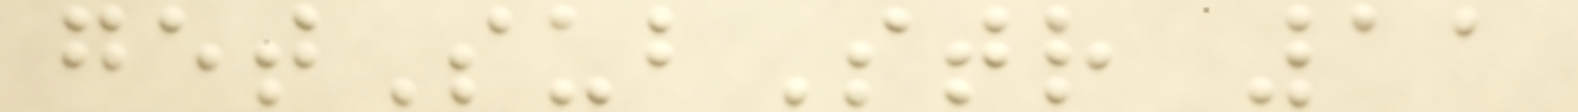getSubStr 11
